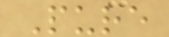Pure
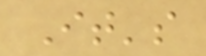It's
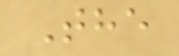The
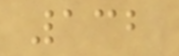132
